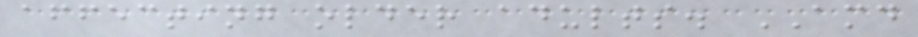affecting older adults. AMD
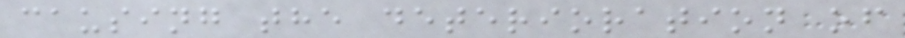causing the deterioration of
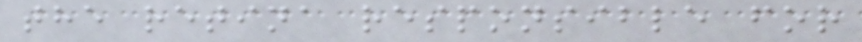the retina responsible for
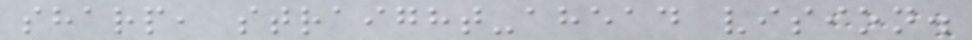sharp, straight-ahead vision.
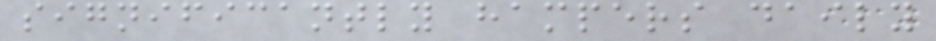significantly hampers daily
